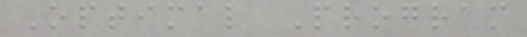Optimal Program
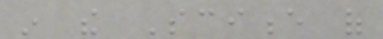in the Science of
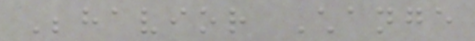Behavior Change
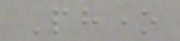Phone
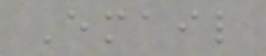Email
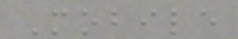Mobile
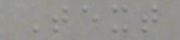Text
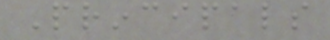Principals
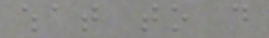what to do
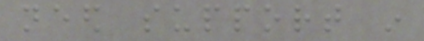need support in
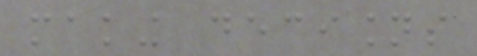making decisions
